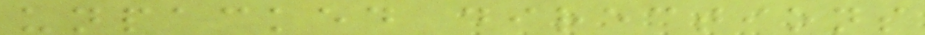unpacked directions
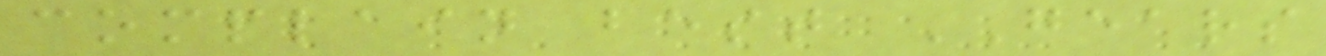complain best GEARS
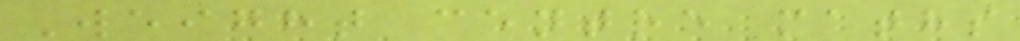Weight centre maths
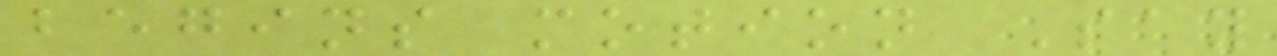begins motion Say
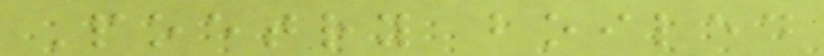Poetry boiled
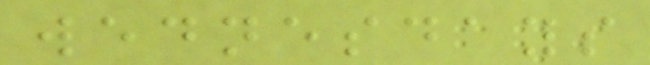wednesdays
